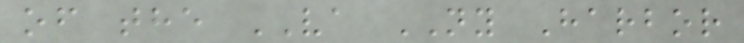of the VA NY Harbor
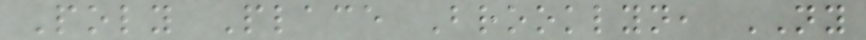Poly Place Brooklyn, NY
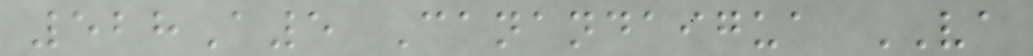528A5 Canandaigua VA
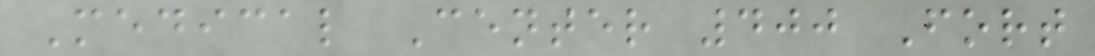Medical Center 400 Fort
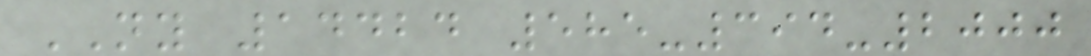NY 14424 585-394-2000
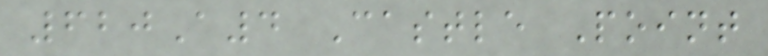620A4 Castle Point
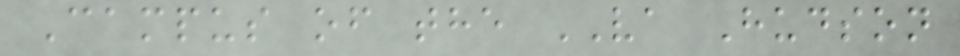Campus of the VA Hudson
